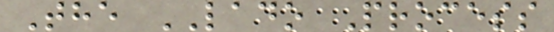The LADO Process
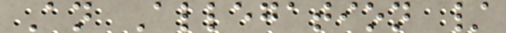An Allegation /
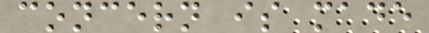concern is made
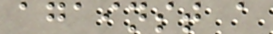against a
